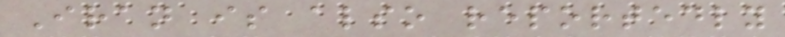Iran is also reportedly
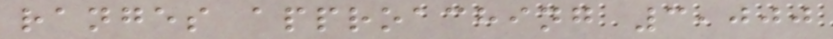ranges approaching 3,000
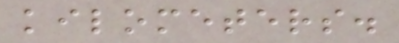kilometers.
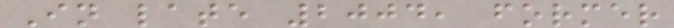In late 2004, former
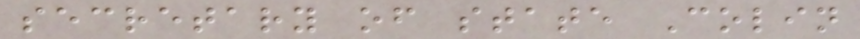secretary of state Colin
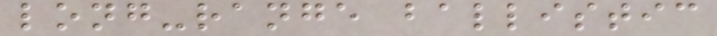long-range ballistic
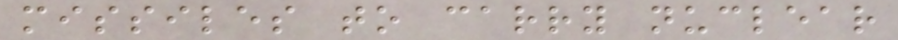missiles to carry nuclear
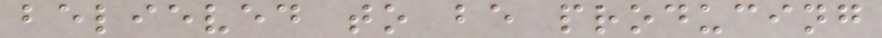believed to be producing
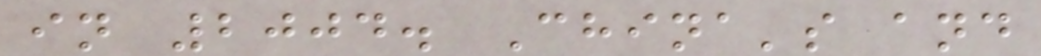in 2004. China's and
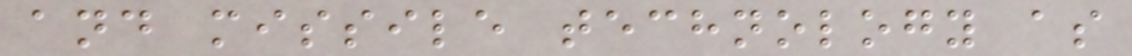and missile technology as
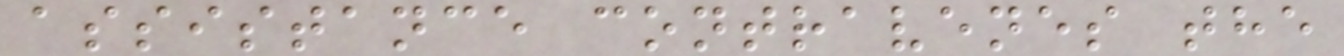assistance contravenes the
